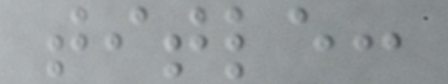title:
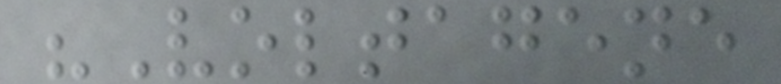"Voltagene
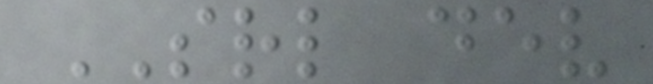SRL dev
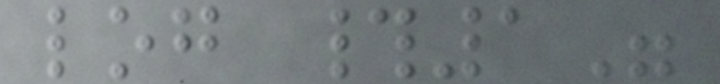log #1"
